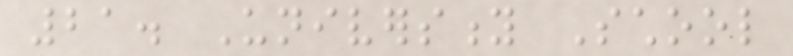21. University School
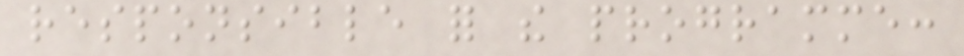responsible for the programme:
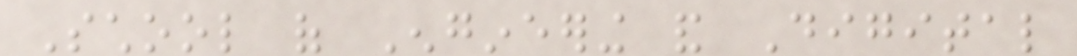School of Engineering and Digital
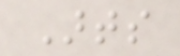Arts
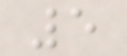5
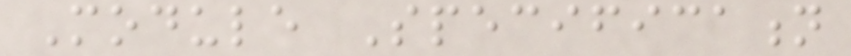Module Specification
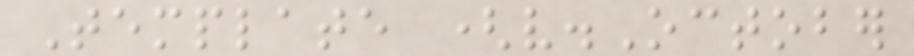Template (v.October
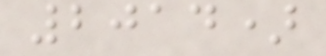2014)
